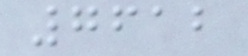7612
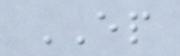EP
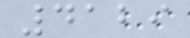4129
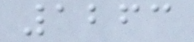1263
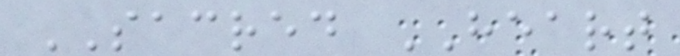SACRED HEART
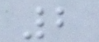2
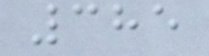385
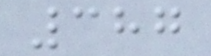387
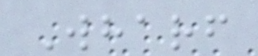Wharf
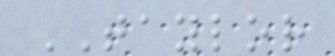TAYLOR
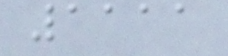1111
